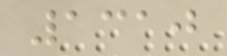1310
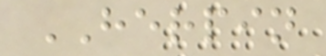HERPIN
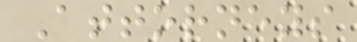Attorneys
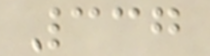337
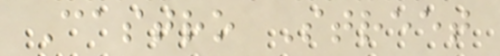Castro Street
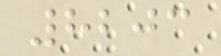8203
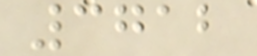3712
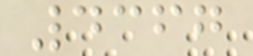4367
